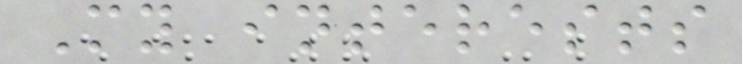My interests
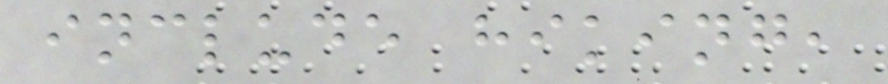include hiking,
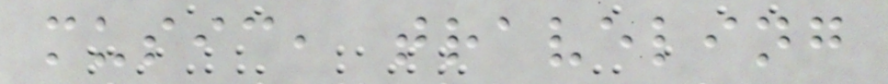music, traveling
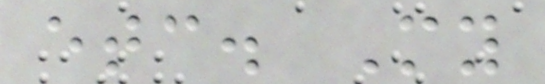etc. My
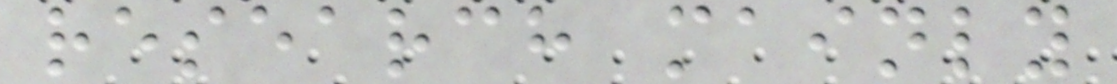research mainly
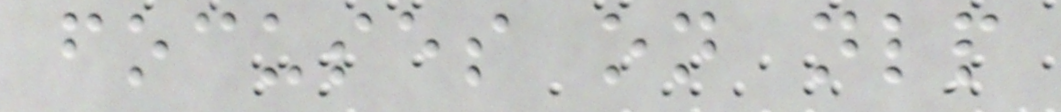focuses on nlp
